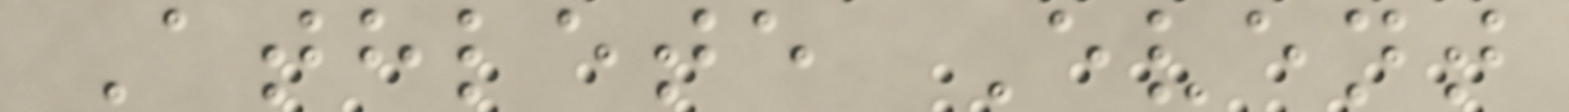Athlete Event
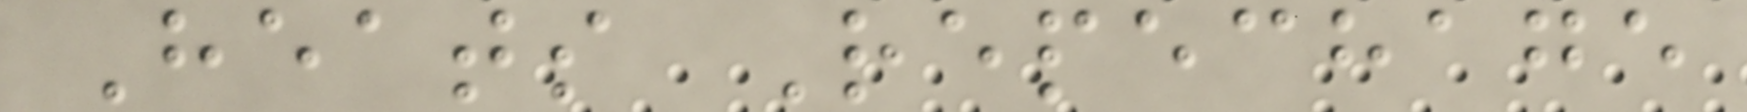Heats Repechage
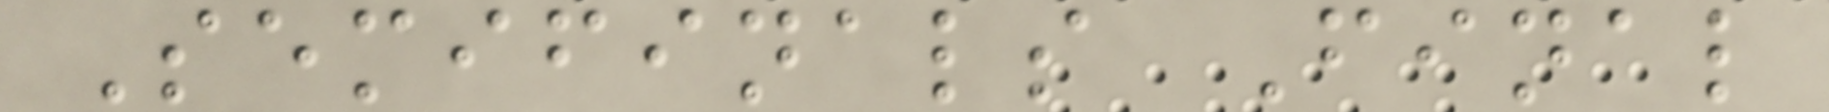Semifinals Final
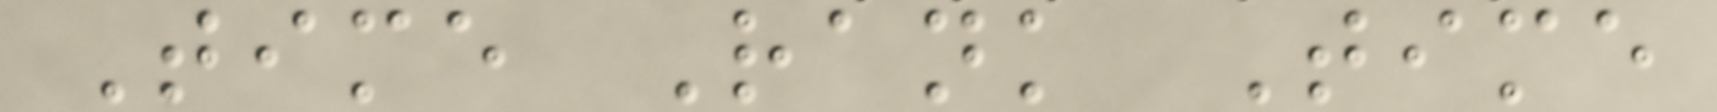Time Rank Time
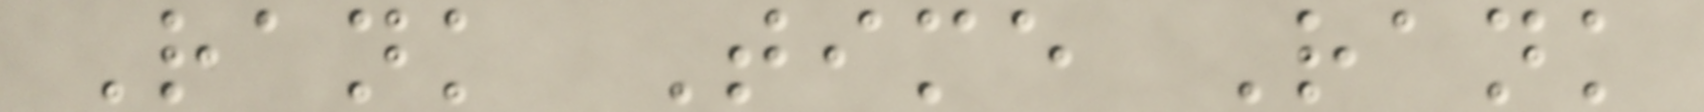Rank Time Rank
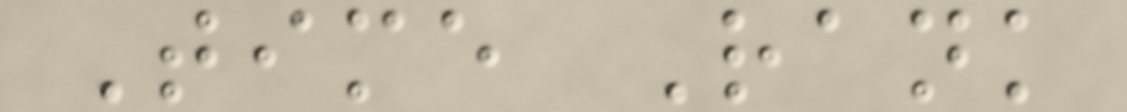Time Rank
